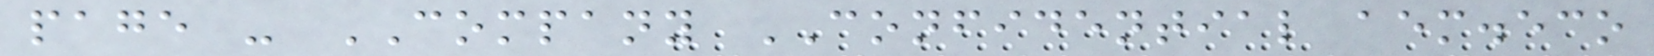page - COMPANY CONFIDENTIAL aem.eco
